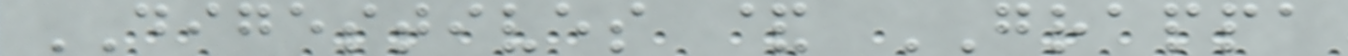DIGESTIVES & GRAPPA
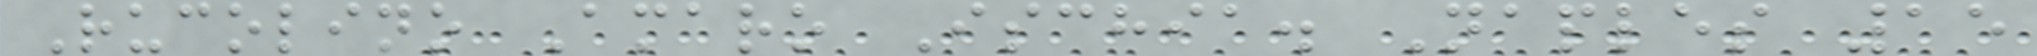Rucolino Amaro Ischia. Naples 15
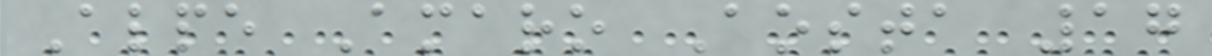Alpe Amaro Aosta 17
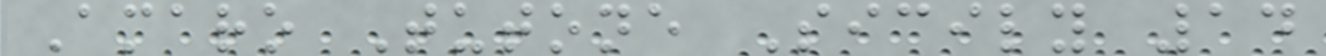Amaro Tutone Sicily 14
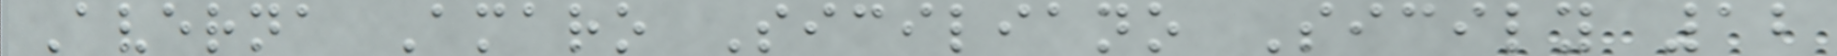Averna Amaro Siciliano Sicily 12
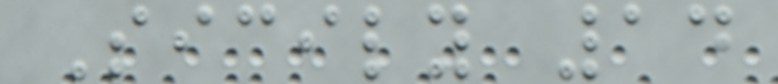Sicily 14
